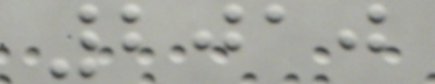2010
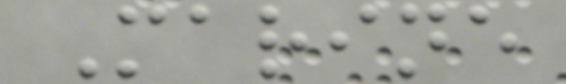Marine
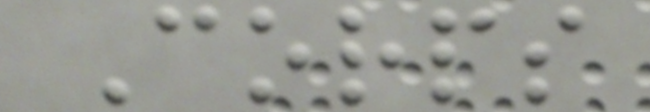Corps
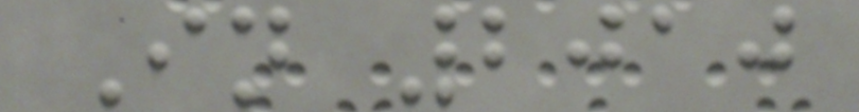In 2010
